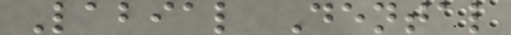Labial Dental
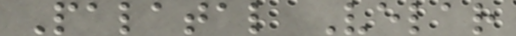Palatal Velar
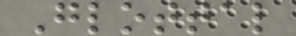Glottal
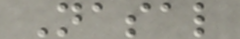Nasal
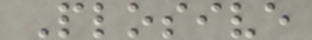Plosive
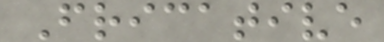Fricative
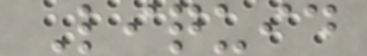Liquid
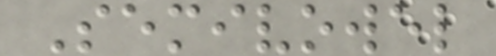Semivowel
